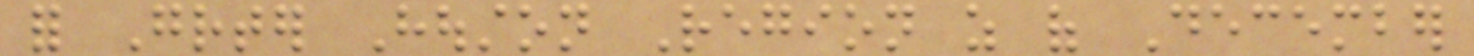for Greater Houston Region as of December
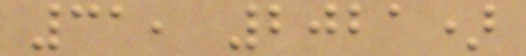31, 2021)
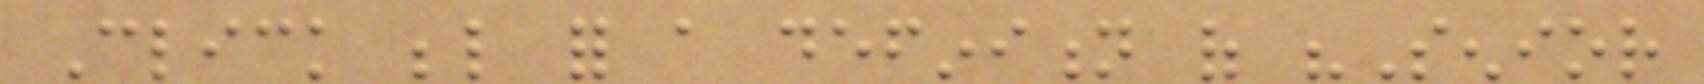Click below for a definition of "Senior
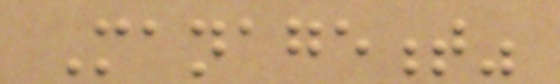Management"
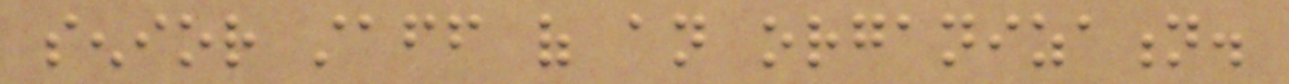senior staff of an organization.
